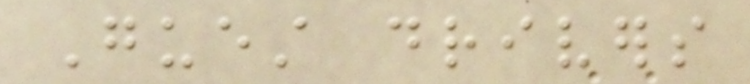Guest drivers
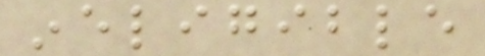ineligible
